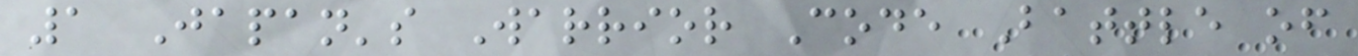1 Japan's Warrior Code Battle of
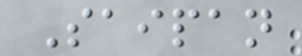Saipan
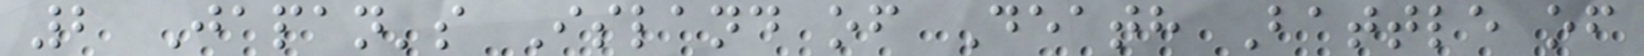2 Japan's Island of Death Battle of
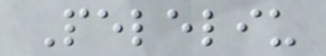Peleliu
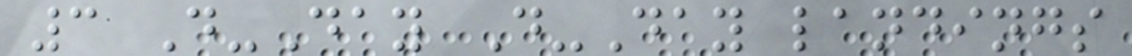3 D-Day D-Day landings
